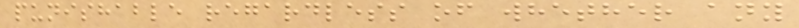punishable regardless of whether any
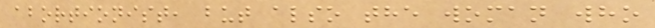abortionist, but also the woman who
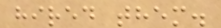hired them.
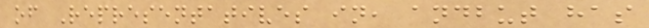of Representatives in, andbut has
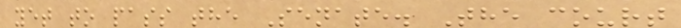yet to pass the Senate. The court
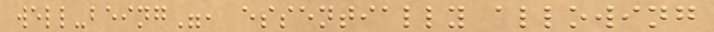well-being", essentially allowing
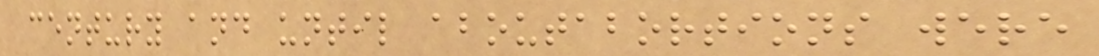century and until aboutabortions were
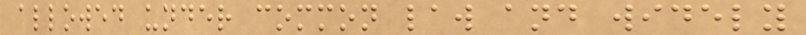allowed under common law and widely
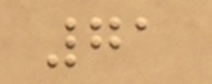71
